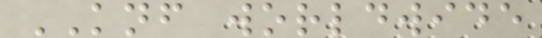KNF worldwide
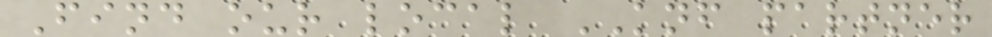Find our local KNF partner
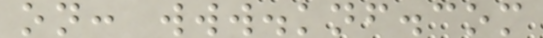on: www.knf.com
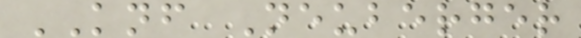KNF Neuberger
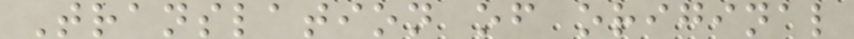Translation of original
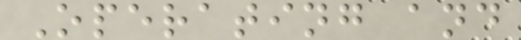Operating and
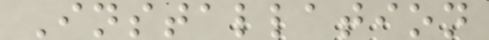Installation
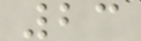23
